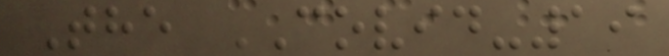The COVID-19
